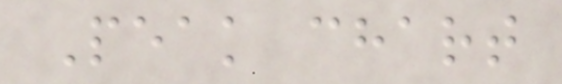Peak chart
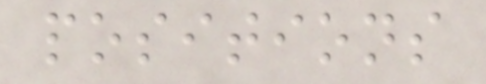positions
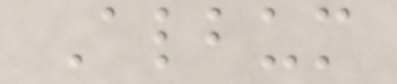Album
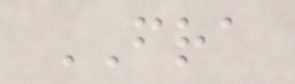FRA
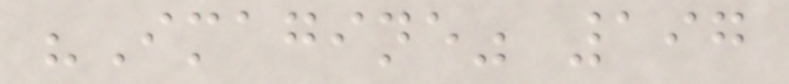"Imagine" 197
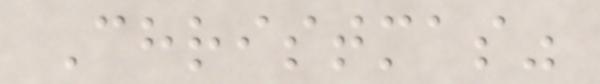Christmas"
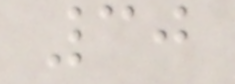30
